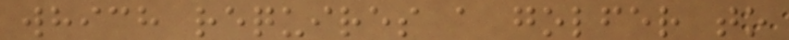which requires a golfer to
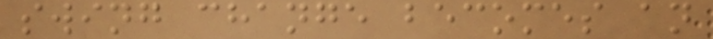swing change becomes an
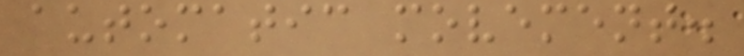automatic movement.
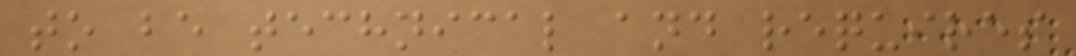to be technical and requires
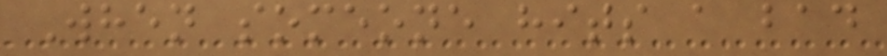When someone hits a bad
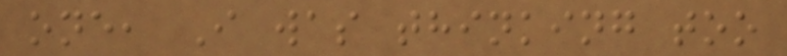one, I was thinking too
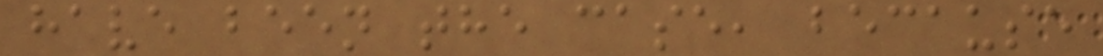have been the case, because
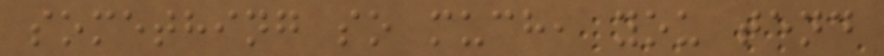something so much, you tend
